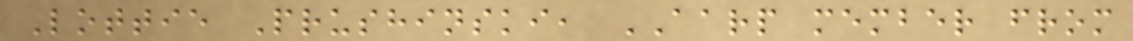Lottie Prushinski, AARP member from
